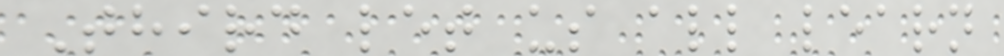Third let us all learn
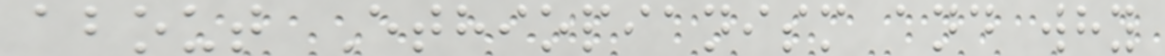about Ethiopianism and why
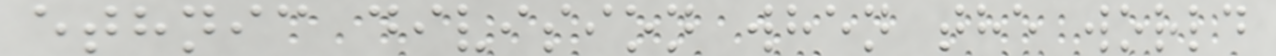ethnic division when the world
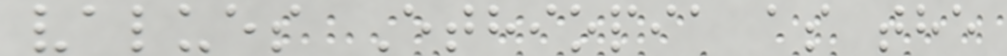values Ethiopia as the
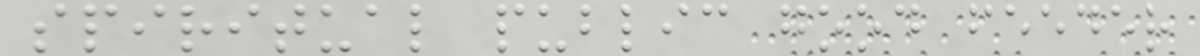spiritual public good feeder
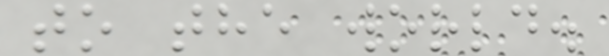to the world.
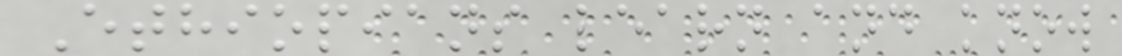Ethiopians learn and know
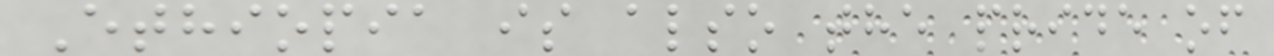Ethiopia is also the pride of
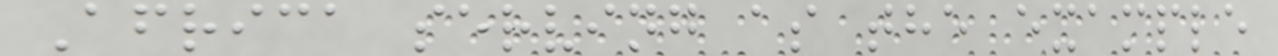Africa serving as the example
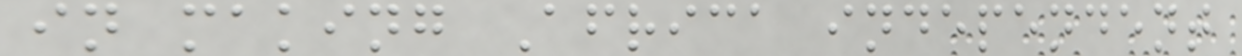in making Africa independent
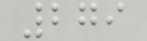279
